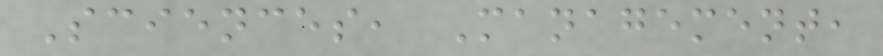Sciences, Management,
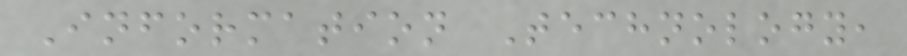Information Technology,
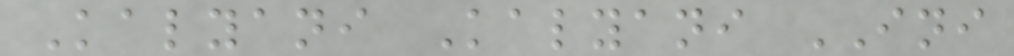Kalyani Kalyani INI
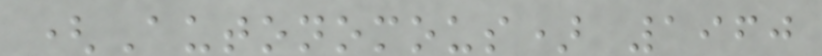(Autonomous) 1960
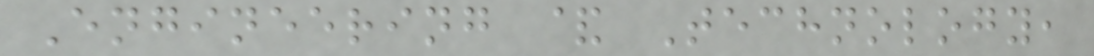Engineering & Technology,
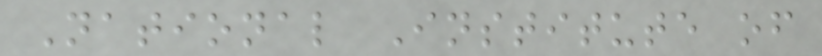National Institute of
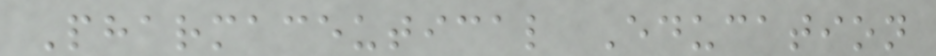Pharmaceutical Education
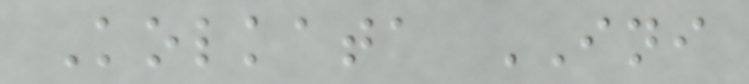Kolkata INI
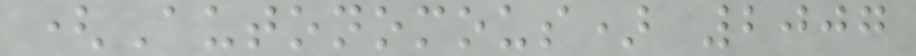(Autonomous) 2007
